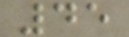45
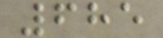685
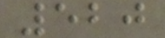520
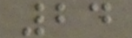24
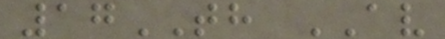17TH AV
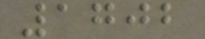1702
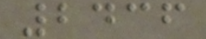2436
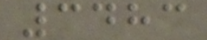3483
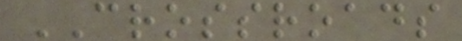CROSSROADS
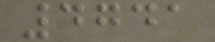4741
